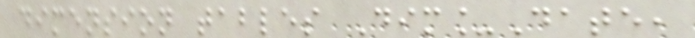dimension tables Dim_Date,
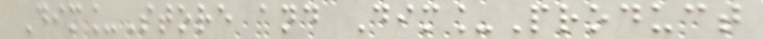Dim_Store and Dim_Product
